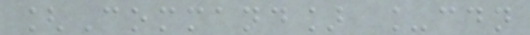[Command] _cdn
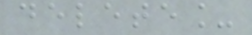delete_
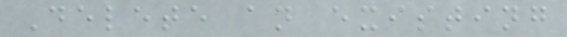Delete an existing
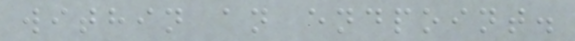within an endpoint.
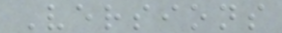Versions
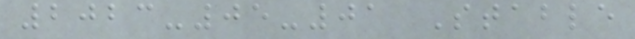2023-05-01 Stable
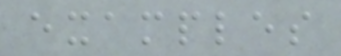examples
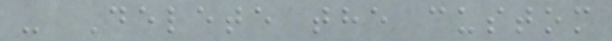- Delete the custom
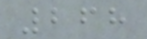268
